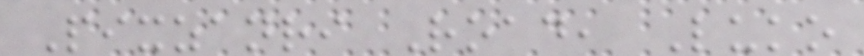Pixzanri Road, Luko
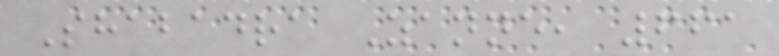Shabadra Zanne, 661
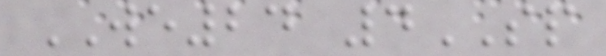WE24 4SP
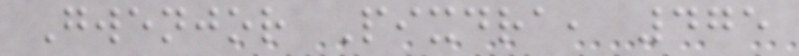Gwenjor Pixdra, 475
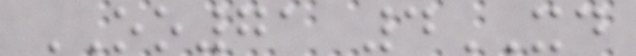OO71 4XD
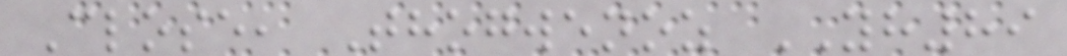Close, Thogwenoz YH89
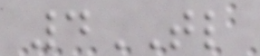4TL
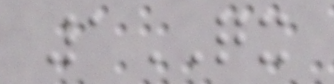1QX
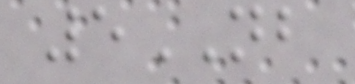5NB
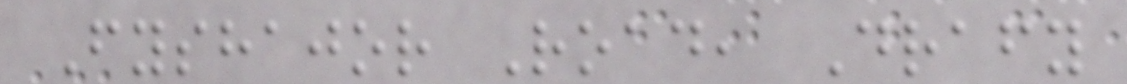Fyshajor Road, Drafy
